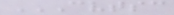CVTSC
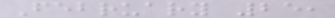February 25,
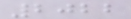2022
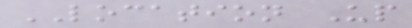LOCATION Up
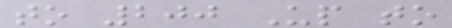to 200 Up to
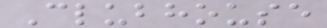Clubhouse
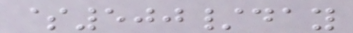$500/day
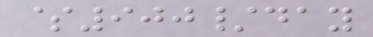$900/day
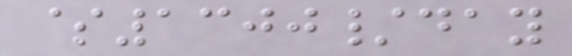$1300/day
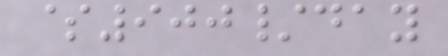$900/day
